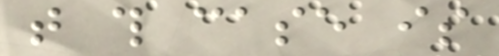that this case is
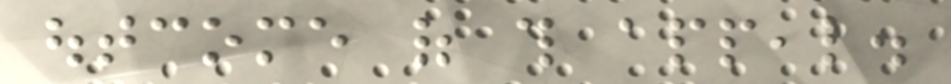outcome of this appeal.
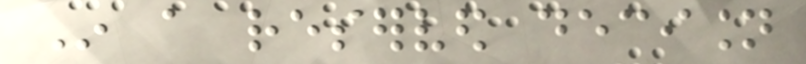In a reserved decision
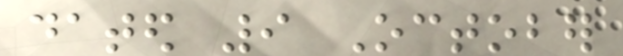dated 9 October
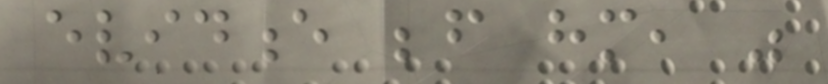evidence before him, was
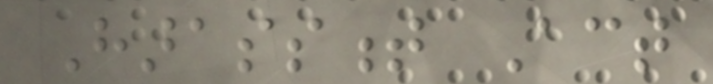Harassment Act
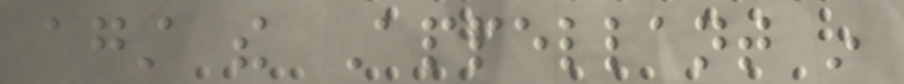against the Appellant in
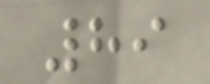89
